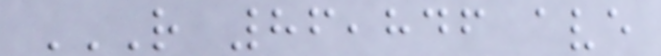R 86,846 AVE
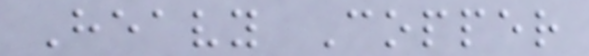Heavy Copper
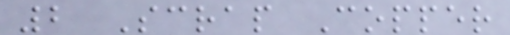2 Scrap Copper
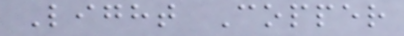Light Copper
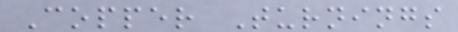Copper Turnings
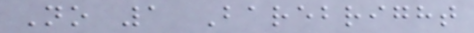No 1 Barebright
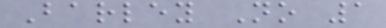Barley No 1
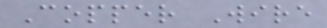Copper Wire
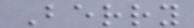Berry
